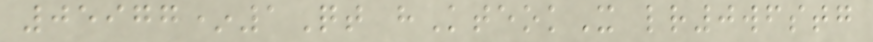05977*1Qt hKteokX lr0wfstg
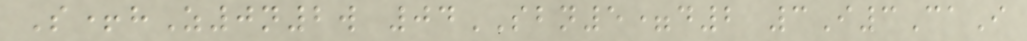S+hZ0n2w 04SBN5=d2 3I3CaI
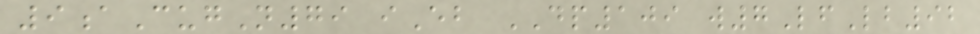9aCugN79 iEb DP109 w7LfLb92
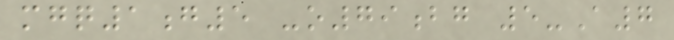mgq1g5 -o79bg 5-A7
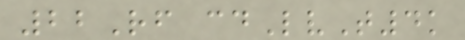22Rf cdLvT4k
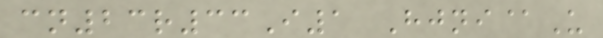cn23r33I1 Hjni@U
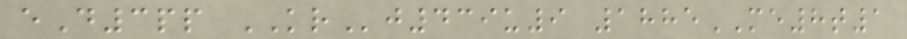eD3pp KRj439u9 1885ME8t1
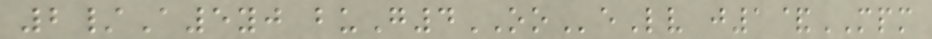2/A5yj buG4OOeLv j1&MPM
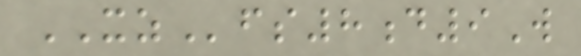XZfs8d9W
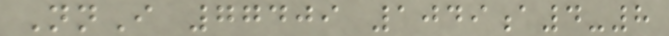NnI 77409 1049a4-8
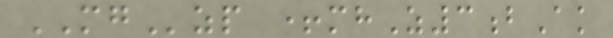MGzp +mhZ3bAk
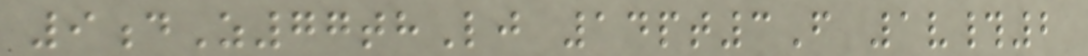9dZ77thLj 14pt3F 1v#2
